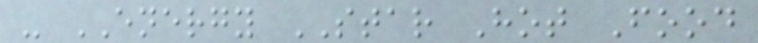- ENERGY STAR Hot Food
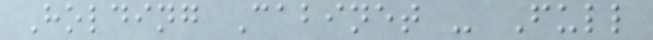Holding Cabinet - Full
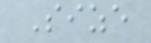Size
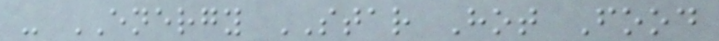- ENERGY STAR Hot Food
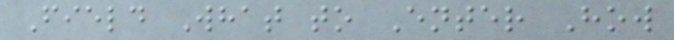Field What to Enter How
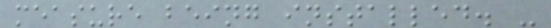measure being installed. -
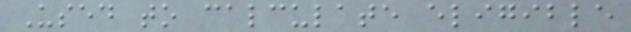Used to calculate eligible
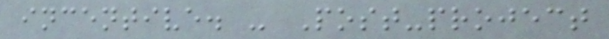incentive. - Post-project
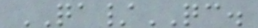QA/QC.
